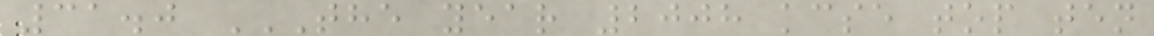31.0 THE YEAR 2008 KCSE TOP TEN
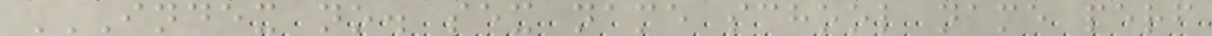INDEX NO. SEX NAME SCHOOL NAME PERF
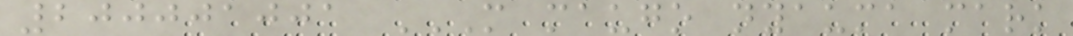200001001 M MAUGO NYAUMA MARK
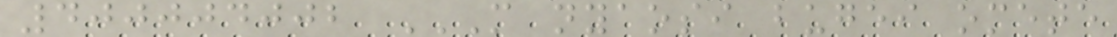400004002 M NYAOSI BUGEI OMETE
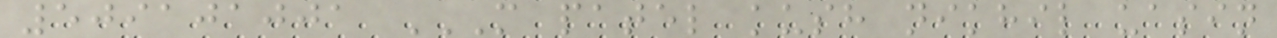509101001 M PATEL KUSH NIKHIL UASIN
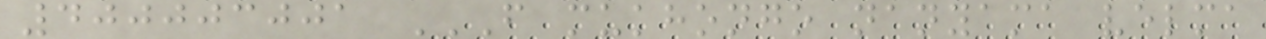400003001 F MUKHONGO NANYAMA VELMA
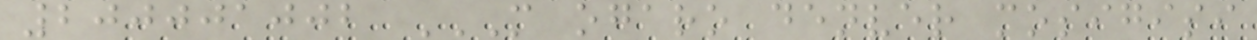200001002 M OGARO DENVER MOSIGISI
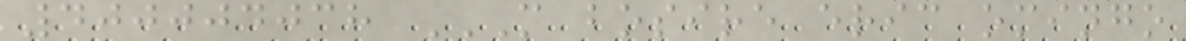400004038 M BOSIRE ERIC OMINGO
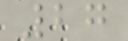27
